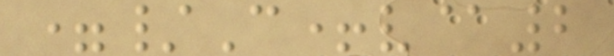=/C+v@2
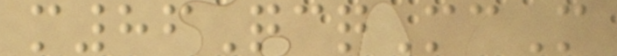m86QcqMcM
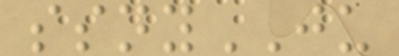ssnyJU
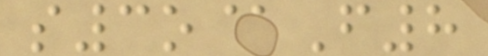s3o@F8
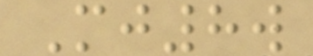Mj8w
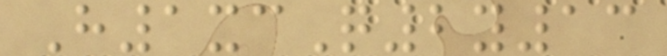H1xcQ2y13
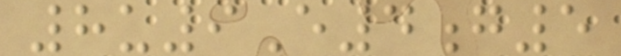8u9E4g5
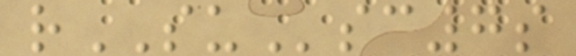rSUsc7s
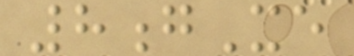8gXe
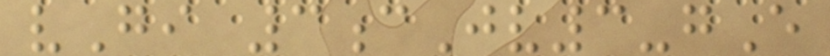vGi 3cJv3-gE
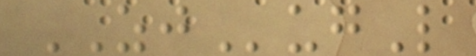ZJugL
